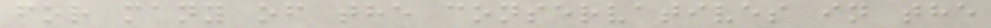for many of the conservatives in the
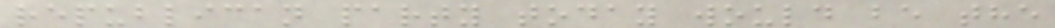republican party today would be the
